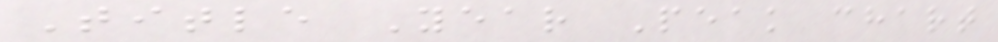Title Year Peak chart
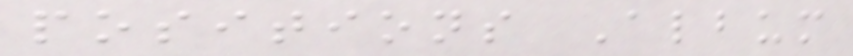positions Album
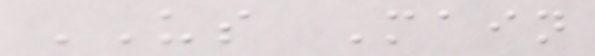US Main
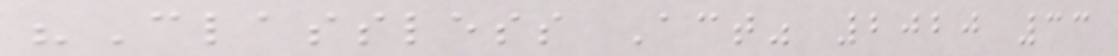"Classless Act" 2020 33
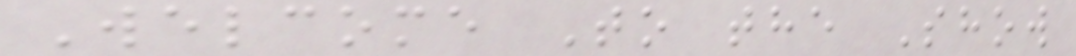Welcome To the Show
